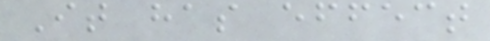It has effect
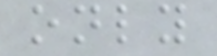only
